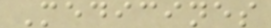Medicines
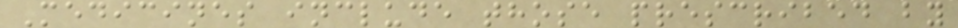Medicines include those prescribed by
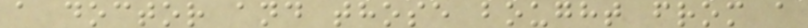a doctor and those bought from a
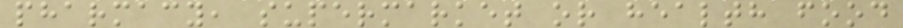pharmacy, supermarket or health food
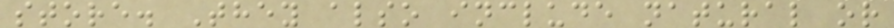store. They also include natural or
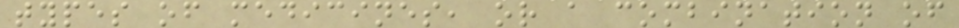types of medicines, or a combination of
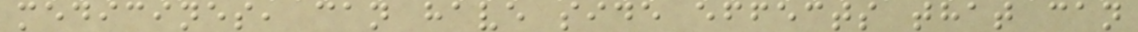medicines, can have side effects that can
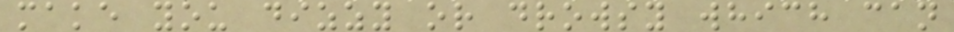make you dizzy or drowsy which can
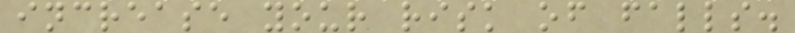increase your risk of falls.
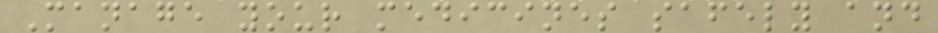Manage your medicines safely and
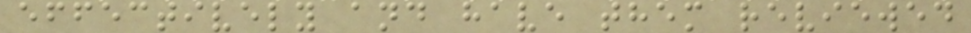effectively and have them reviewed
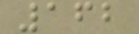162
